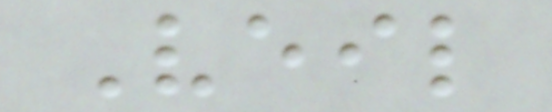Veil
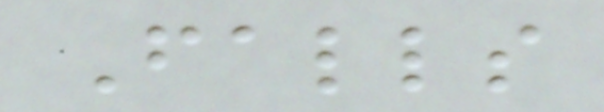Falls
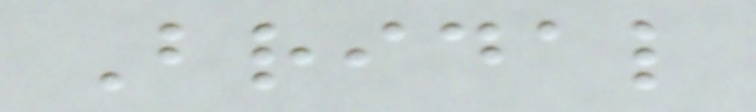Bridal
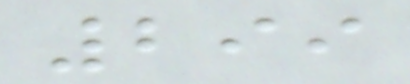299
